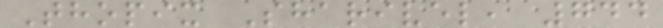Thopix Sharivel, 744
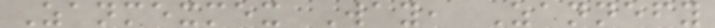Zanmexmex Way, Zannefy
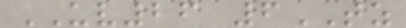UV26 6TZ
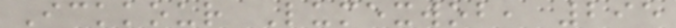Ickkour Lumexwob, 295
